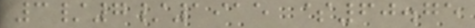3/7/1915 $60.75
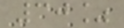30%
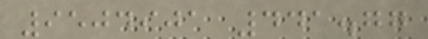9504901 441.77
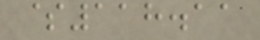$118.11
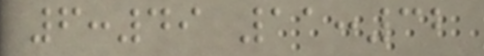6:49 11:32
